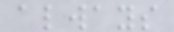always
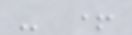- +
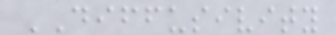DIFFUSIVITY
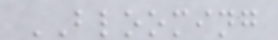BLOOMING
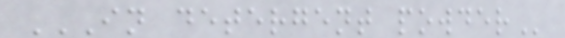IN DETERGENT POWDER
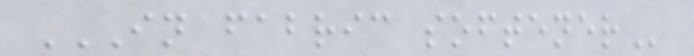IN FABRIC SOFTENER
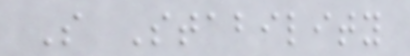S Stability
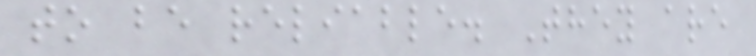to be reliable. They are
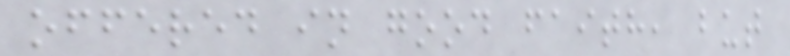offered in good faith, but
